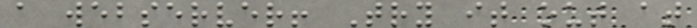a webserver! Try it out at
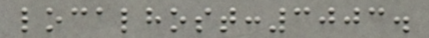localhost:3003.
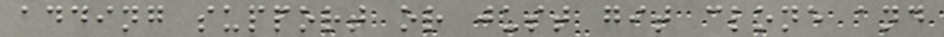adding support or just git clone and
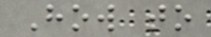How to
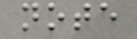note
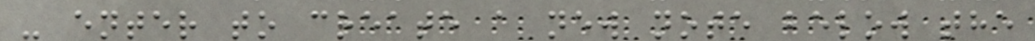- enter to create a new note below the
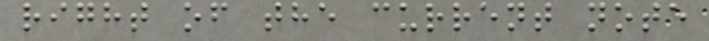right of the current note
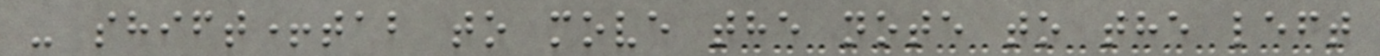- shift+tab to move the note to the left
